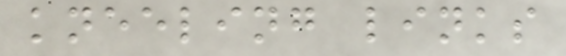kneeling links
